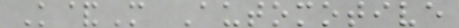K&M Automotive
